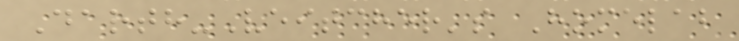Darth-Veitcher's Homelab
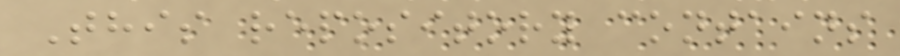This repository contains
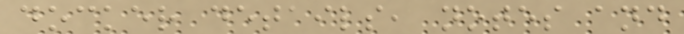docker details, notes and
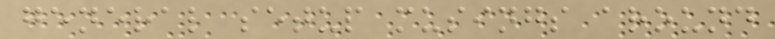general setup musings around
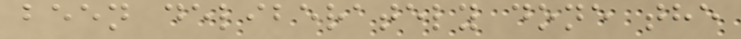been deliberately done the
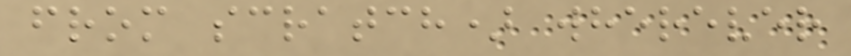from scratch) wherever
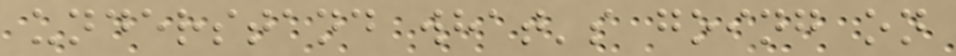understand what's going on
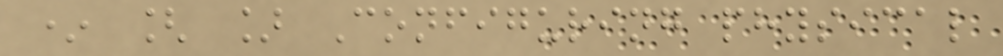* [ ] Configuring physical
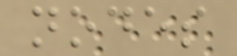nodes
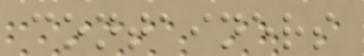containers
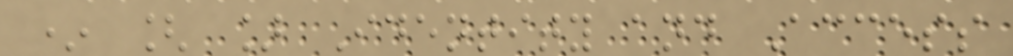* [ ] Identity and Access
